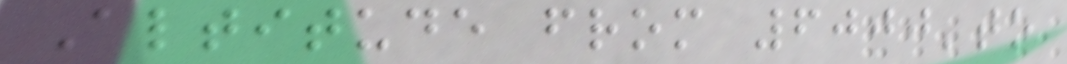Altitude from 6000'to
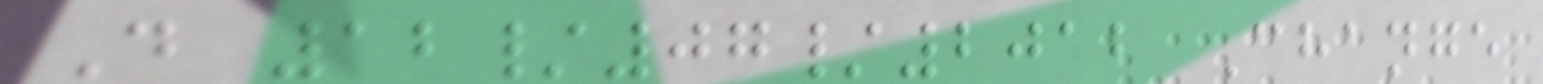D 12/07/2012 Change
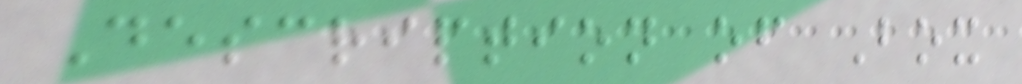Description of Box
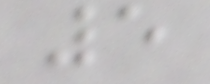5
